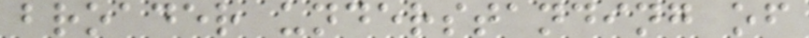broader understanding of
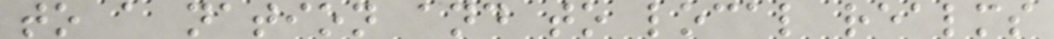to a nation and to local realms
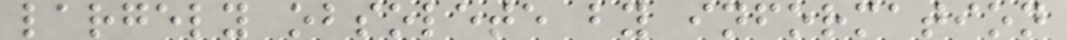largely obsolete by information
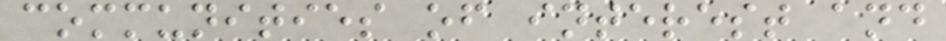communities of interest and
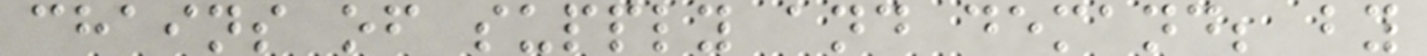chains of supply and demand; by
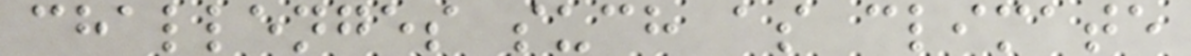challenges such as climate
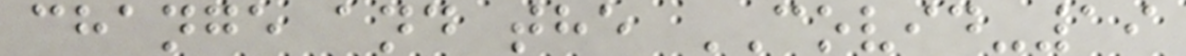change and the COVID-19
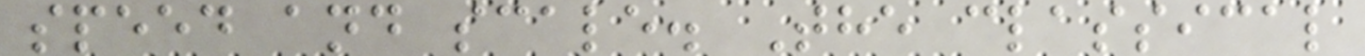speed and scale. The classical
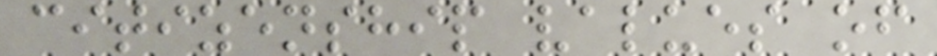citizenship values of
